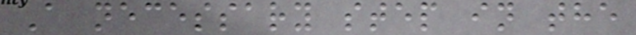A necessary step in the
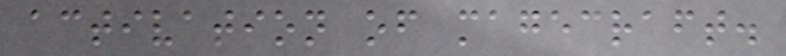activation of magecraft.
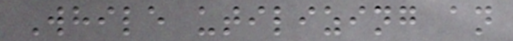While utilizing an
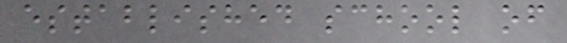established school of
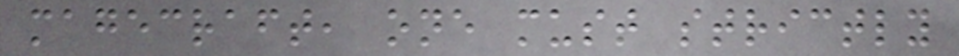magecraft, one must strictly
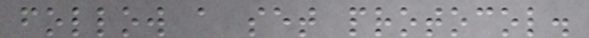follow a set protocol.
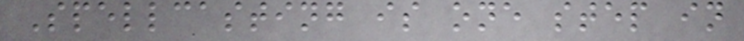Spellcasting is one step in
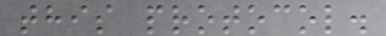this protocol.
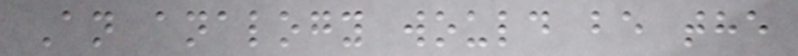An analogy would be the
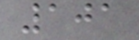101
